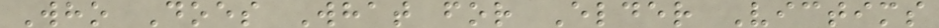Who Does What for Elder Victims
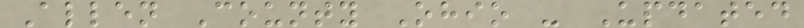Allen County Ohio - Updated
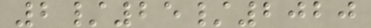2/25/2020
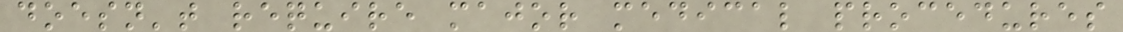doesn't require major medical procedures
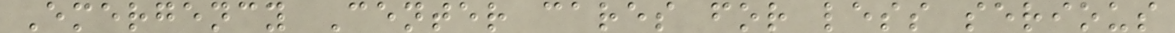Emergency Center cares for less serious
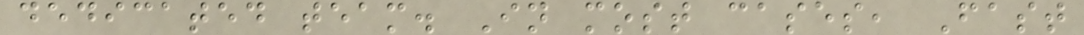dedicated team. In most cases, Fast
